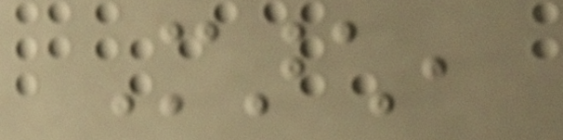March,
